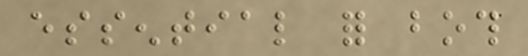essential for both
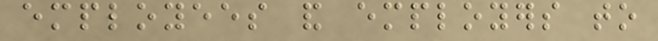employees and employers to
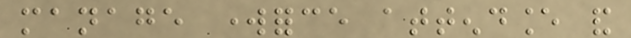manage workforce attendance and
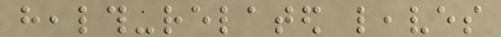health-related leaves
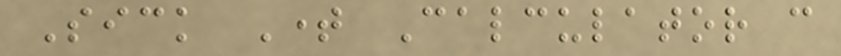Sick Time Calculator can
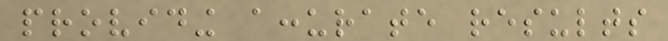providing accurate results
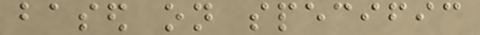based on specific
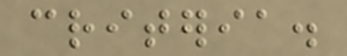criteria.
